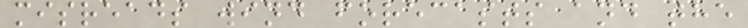misreads wind forecasts and the
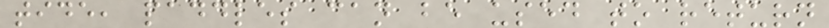tide, paddles can be used to return
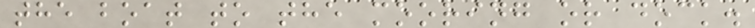the boat to the mooring or dock.
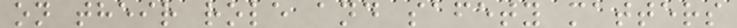on their role and safety matters
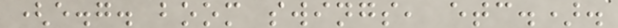(e.g. boom swings, etc.).
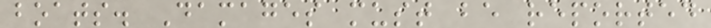boats. Damages must be reported
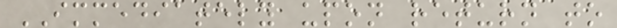IMMEDIATELY upon return to
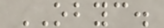OBYC.
